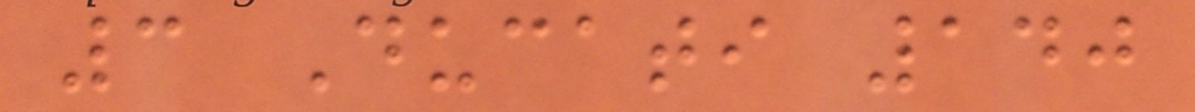3 Ducati 140
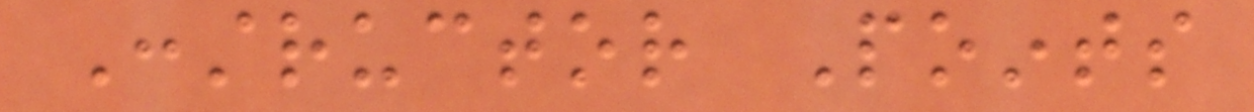Constructor Points
